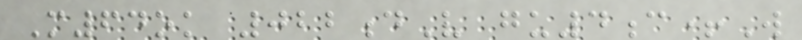M64ok 022dV gu4c+W
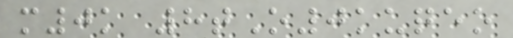m0k 8tO0kuqeo
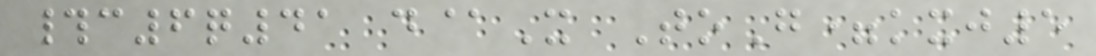#c6q41 d@X ToG=kxj5
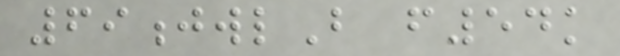69jwlB f54k
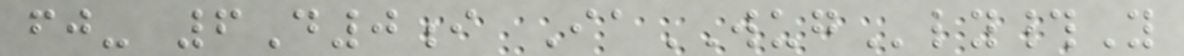fj- 6D0i IaWUGly#Y
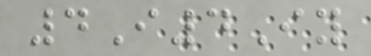4I4Iy
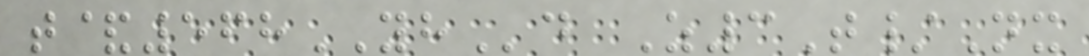t&568YHd Z3T/Nx
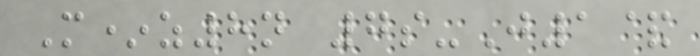M*z8n 7s-J1&
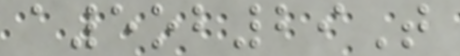a5ob29T
